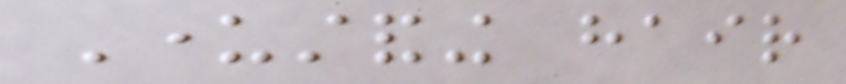Understanding hair
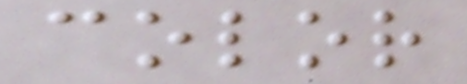color
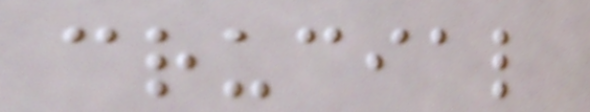crucial
